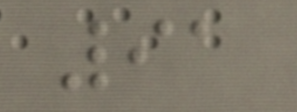91
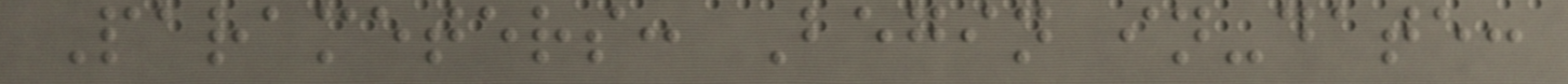Parameters: Begin in-date:
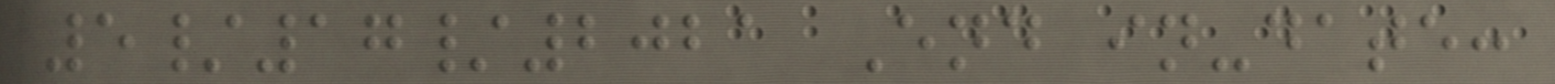5/17/2021 End in-date:
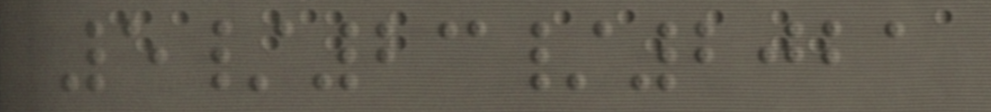5/23/2021
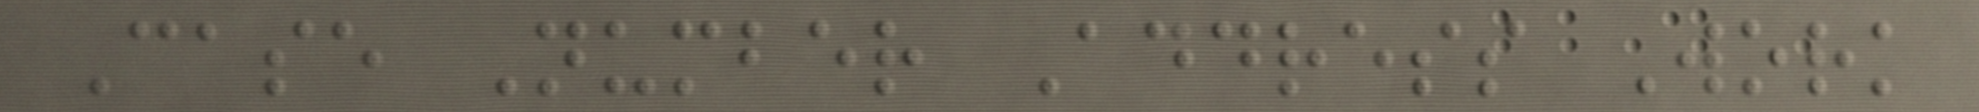Case Number Address Work
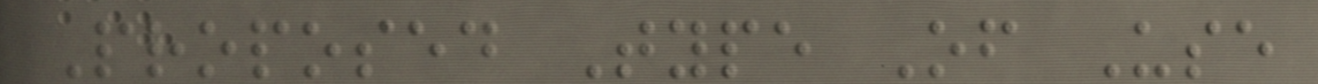Proposed Type Of Use
